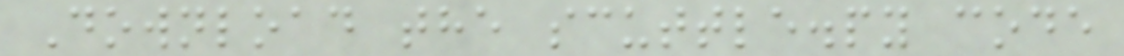Download the scuttle.py code
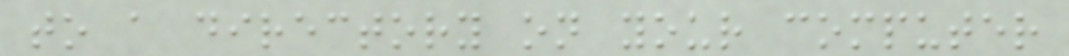to a directory on your computer
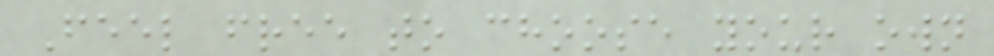Feel free to choose your own
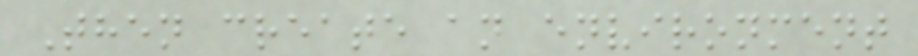Then create an environment
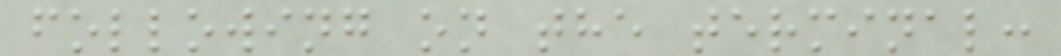following on the terminal:
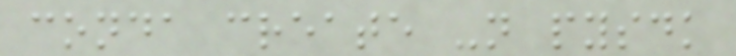conda create -n pysdk
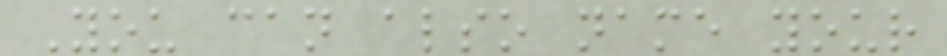You can also name your
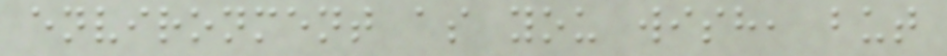environment as you wish, but
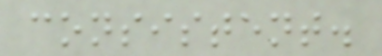consistent.
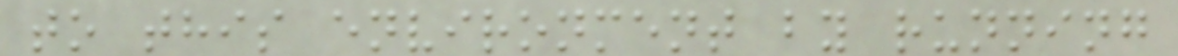to this environment by running
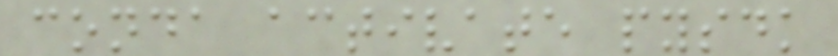conda activate pysdk
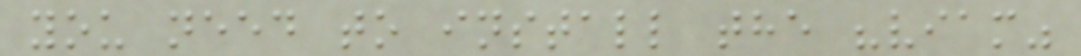you need to install the "viam"
